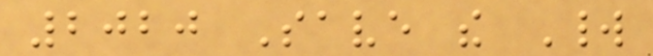2020 Save the World
